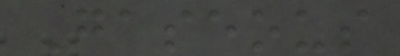Gaseous
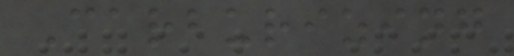Carburizing
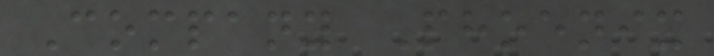Company Phoenix
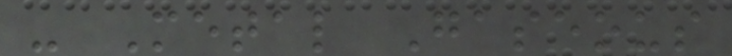- Metal Gaseous
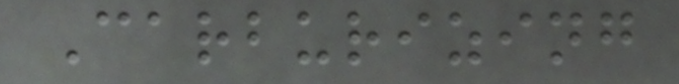Carburizing
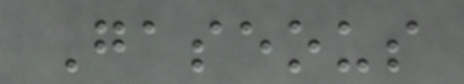Gaseous
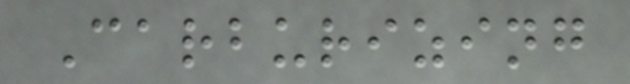Carburizing
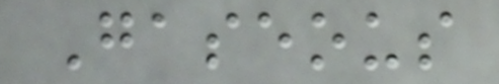Gaseous
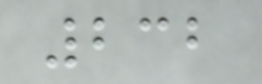232
